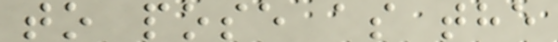to pose as the
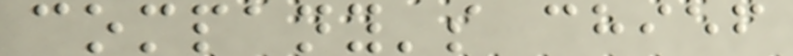company's chief
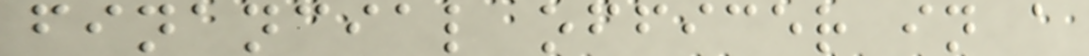financial officer in a
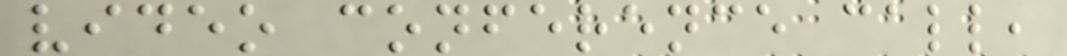video conference call,
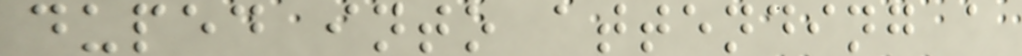duped into attending a
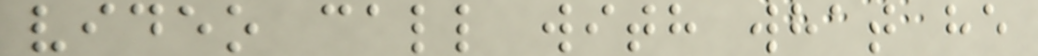video call with what he
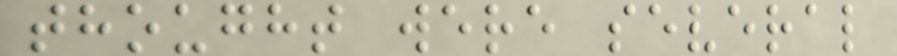thought were several
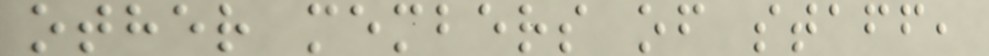other members of staff,
